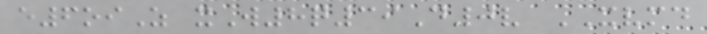e6oiZ xW8q39D0v XVMD
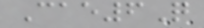Cae6Q
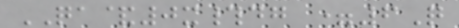QA&0x#dg =6Q
